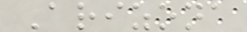Arizona
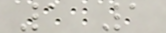1 1
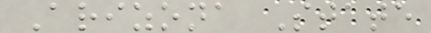Arizona State
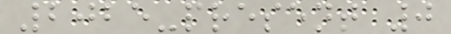2025-present 0
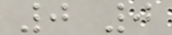0 0
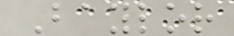Baylor
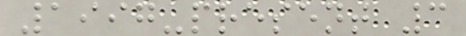1997-present 3
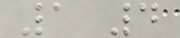1 4
